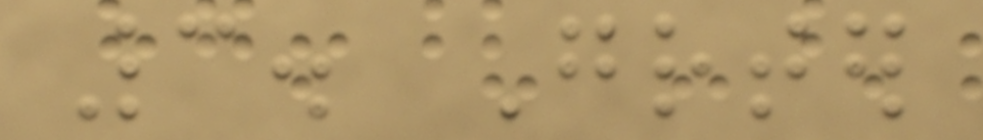3. Greater
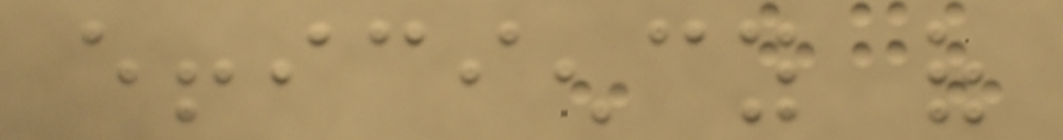efficiency of
